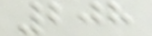208
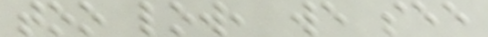too low, we see
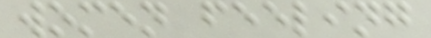women feeling
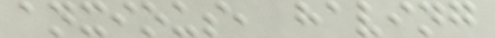anxious, having
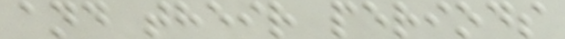and their periods
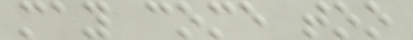may come too
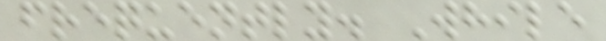frequently. While
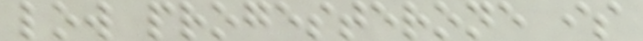low progesterone is
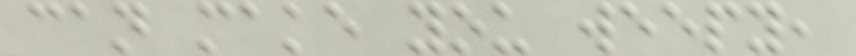can make you weepy,
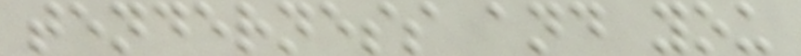tenderness and you
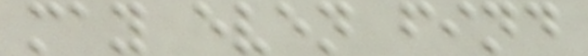may even find
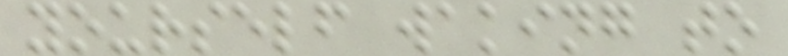yourself waking to
